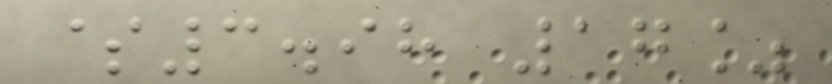$3.98 17%
